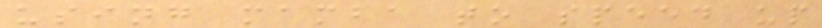using mamba to speed up
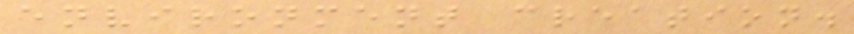environment creation.
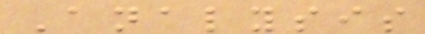Analysis
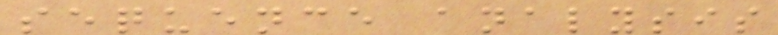sequence analysis
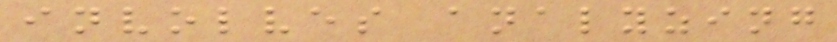involves analyzing
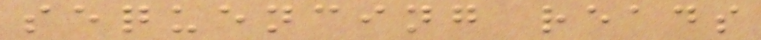sequencing reads
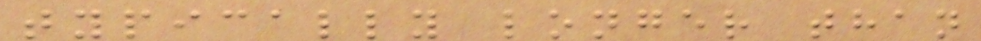typically longer than
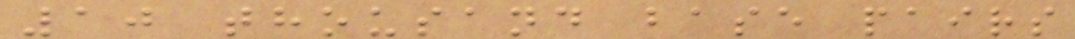10 thousand base pairs
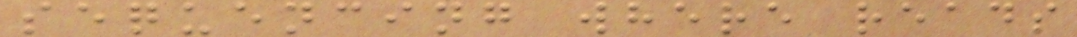sequencing where reads
